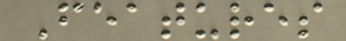Features
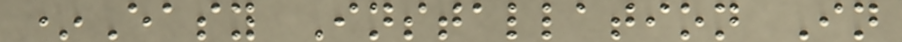*Easy Installation In
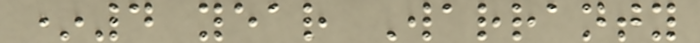*4 year Warranty
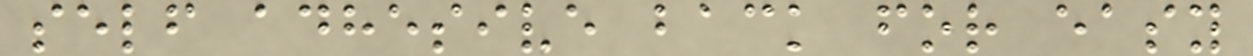self adhesive back for easy
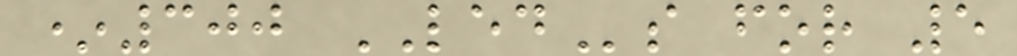*300 LEDs for 5
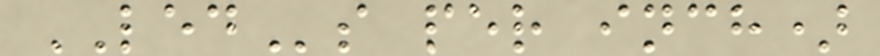LEDs per inch)
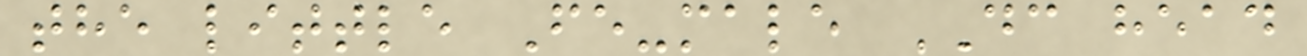the little Fe-male DC head
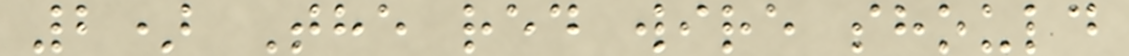2) The red wire should
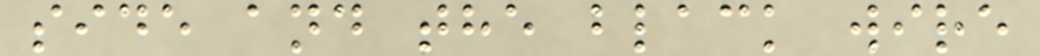side and the black wire
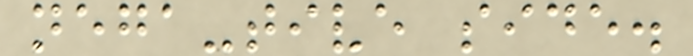nega-tive side.
